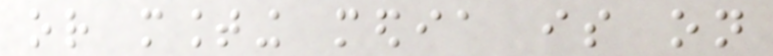or mounting media is on
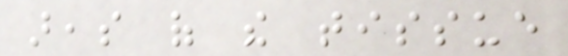areas of the tissue
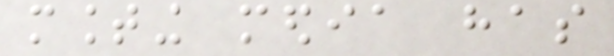mounting media has
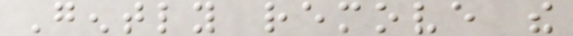Gently remove the
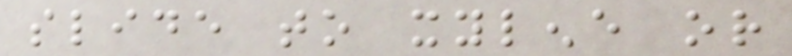slide to xylene or
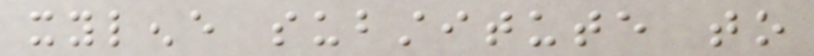xylene substitute to
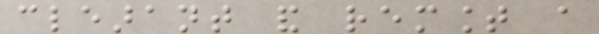clearant and remount a
